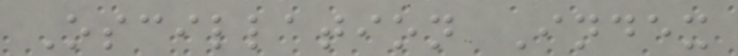Oscillation Index
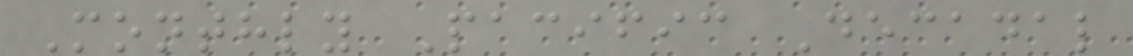Monthly Pacific Decadal
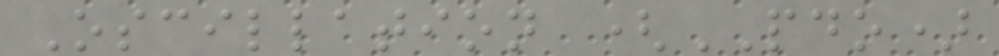Oscillation (PDO)
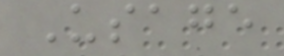Usage
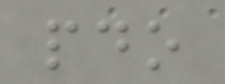pdo
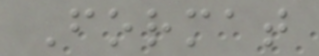Format
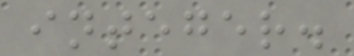integer.
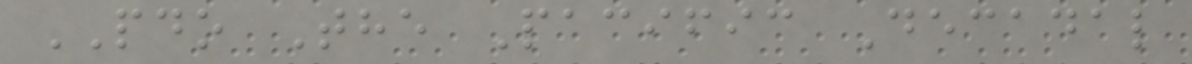PDO The Pacific Decadal
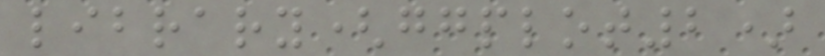library(ggplot2)
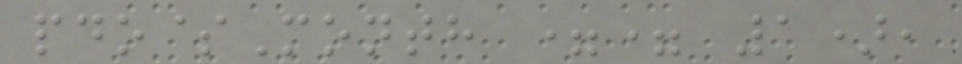pdo$Month == 1),
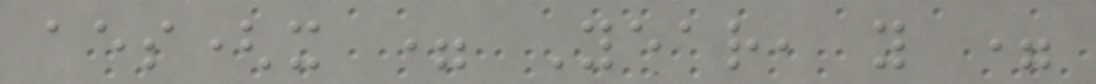aes(x = Year, y =
